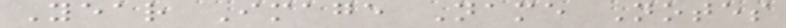Year Image Name Notes
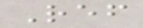Ref
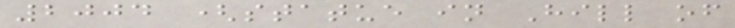2004 (statue in Hill of
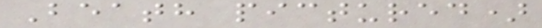Beath pictured)
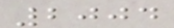2004
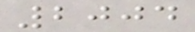2004
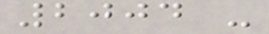2004 -
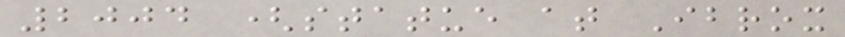2004 (statue at Ibrox
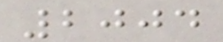2004
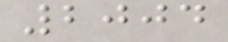2004
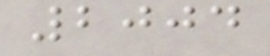2004
